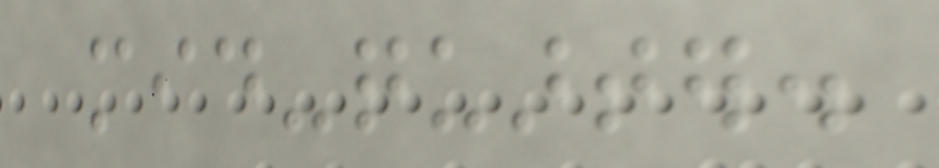mid-quarter.
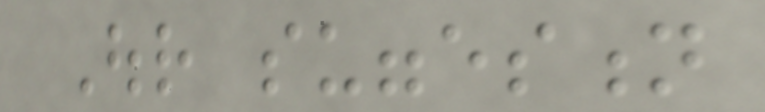Our suggestion
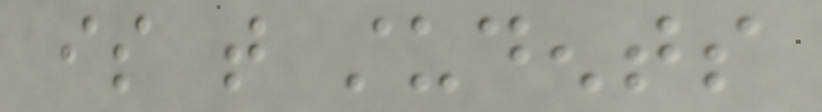is that students
